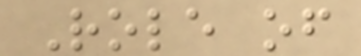Role of
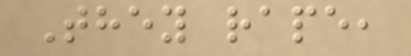They rape,
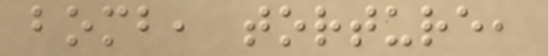bomb, torture,
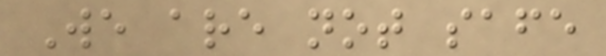We are not safe
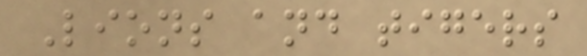Lions and tigers
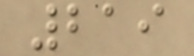219
